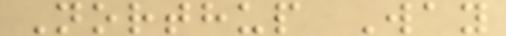Northup Way
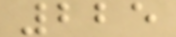225
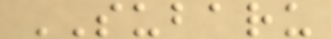SUBARU
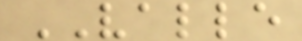VALLE
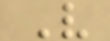V
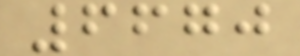6670
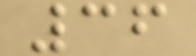36
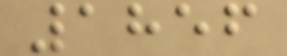1856
